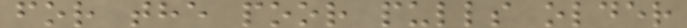for the poor pulls older
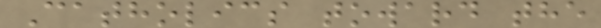Catholics toward the
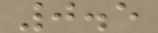0.5
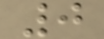0
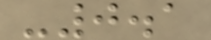-0.1
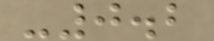-0.2
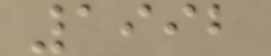1992
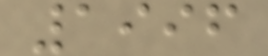1996
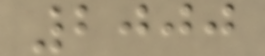2000
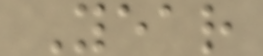Year
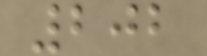202
